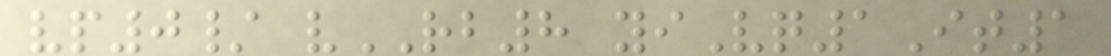vp0/ vRB8 yiVq1It1
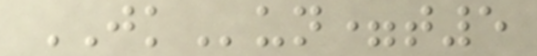JKun=t5
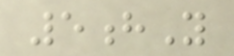5hY
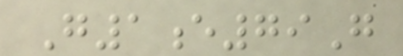G1e79G
